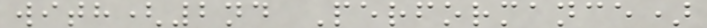with(2nd Performance)
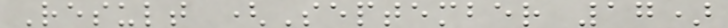Result (September 17)
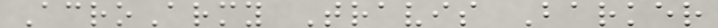AcroArmy Travis Barker
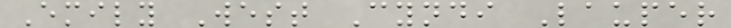Emily West Cyndi Lauper
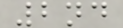2nd
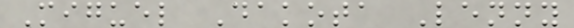Miguel Dakota Lenny
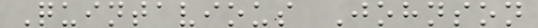Quintavious Johnson
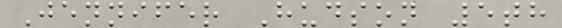Jennifer Hudson 5th
